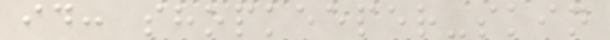id: shopkeeper-skin
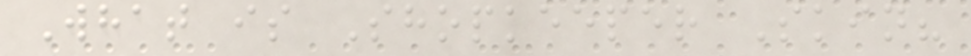What is Shopkeeper Skin?
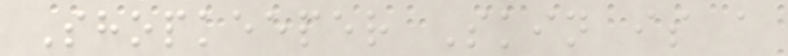Shopkeeper Skin is a
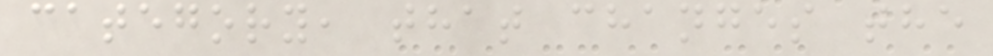category, that changes the
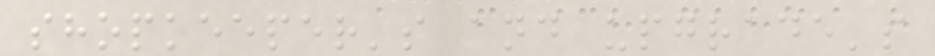shopkeeper's and upgrade's
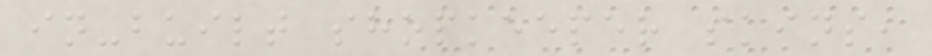in-built shopkeeper skins,
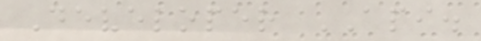Developer API.
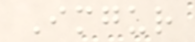Imgur
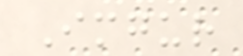Imgur
